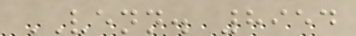VENN. 8954
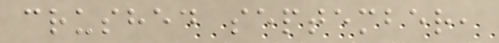crushed september,
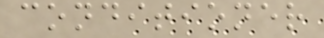conditioner
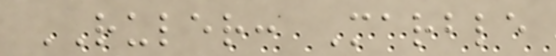RULER: Marble
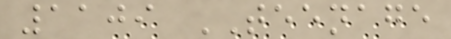1109 TEENAGE
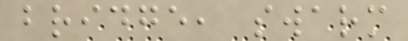bridge, swarm
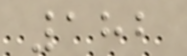182
